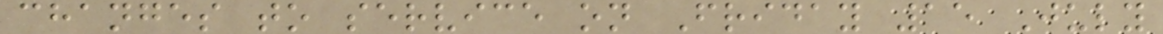changes to service on Friday 15 July
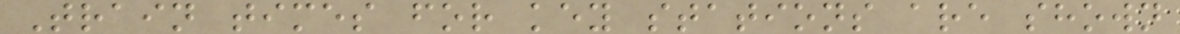Train times for key stations are shown
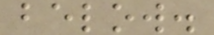below.
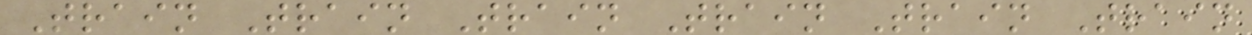Train Train Train Train Train Train
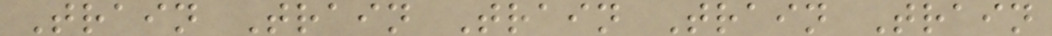Train Train Train Train Train
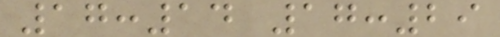17:14 17:29
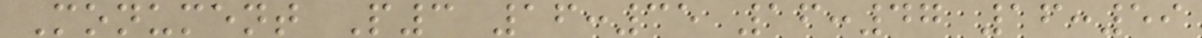Monument P3 16:35 16:47 16:59
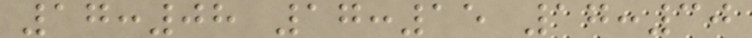17:08 17:15 17:30
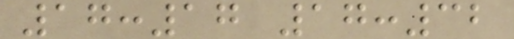17:17 17:32
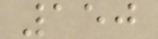150
